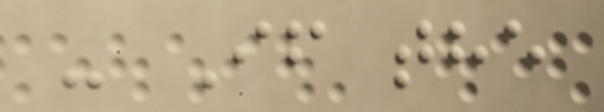- If the
